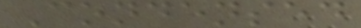Condensed
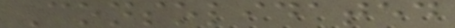Consolidated
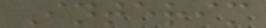Interim
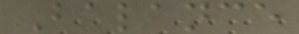Balance
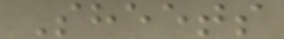Sheets
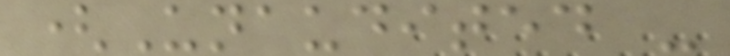(Unaudited -
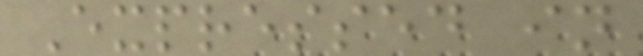Expressed in
